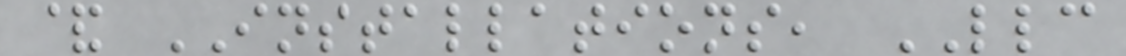& INSTALLATIONS, LLC
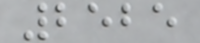2525
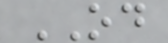OD
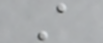A
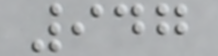947
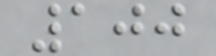100
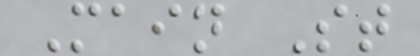Main St
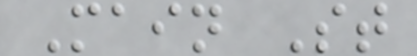Main St
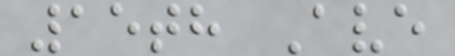15th Ave
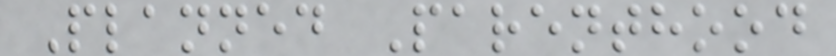Planned Parenthood
